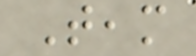Team
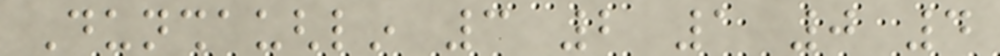Dunshaughlin 3 2 1 0 4
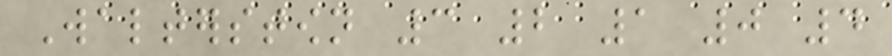Walterstown 3 2 1 0 4
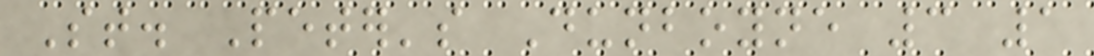St. Peter's Dunboyne 3 1
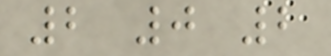2 0 2
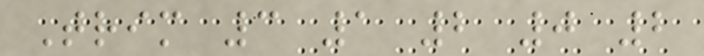Trim 3 1 2 0 2
